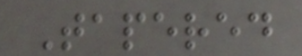Tapered
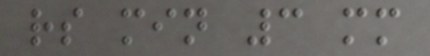rs min 3 mm
